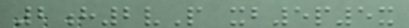2h2vP xb5p5x
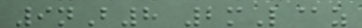9nB8 2mL@z
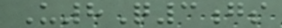U8Q3gs
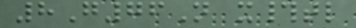8G76N x#tl
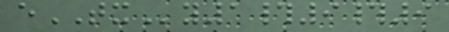eTXy1#9#9
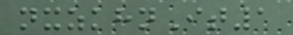nxzkhnIt1
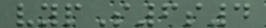vypS6s4
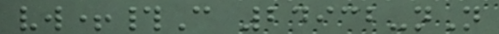vw+#C 24932-nN
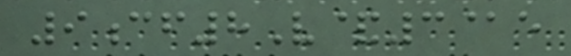9cf8V&3@e
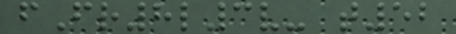fFr8l3v- t52
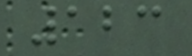123
